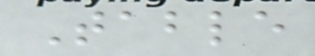Table
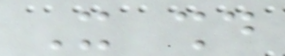It should
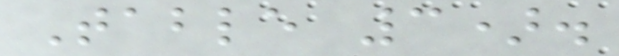Table 3).
